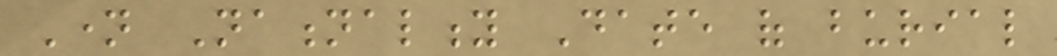Name Nationality Date of burial
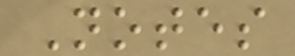Notes
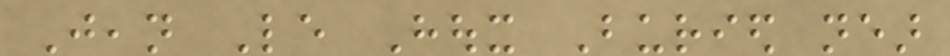Jean Le Houx Buried near
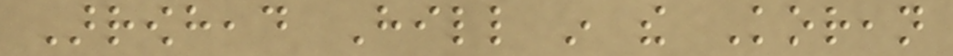Arrowhead Hill in the Korean
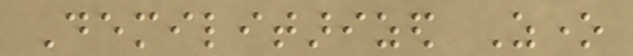Demilitarized Zone
